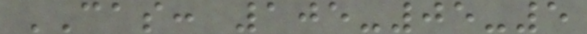CAS: 105-05-5
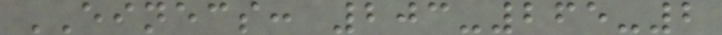EINECS: 203-265-2
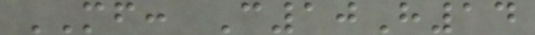MF: C10H14
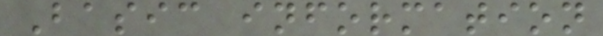Basic information
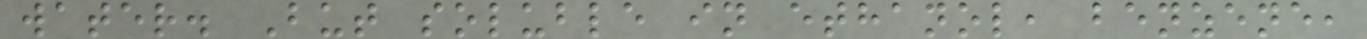water. But soluble in ethanol, benzene,
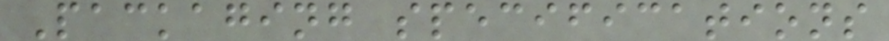Packaging specifications
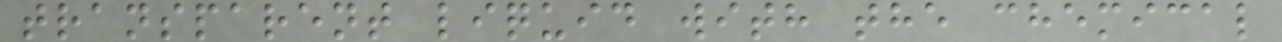transparent liquid with the chemical
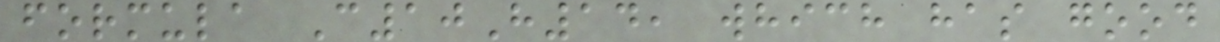formula C10H14, which has good
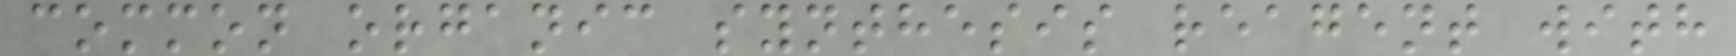common organic synthesis reagent with
